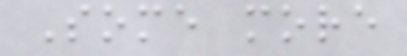Some more
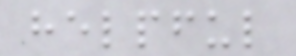helpful
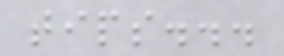tips...
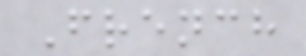French
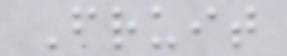Fruit
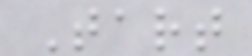Tart
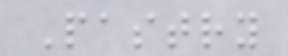Pastry
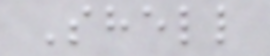Shell
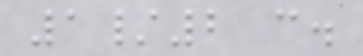1/2 c.
